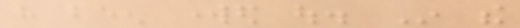have been worked out. In the
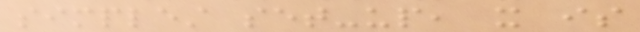simplest set-up, it is
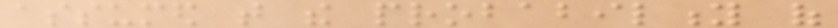assumed that the probability of
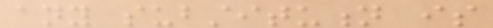any substitution is
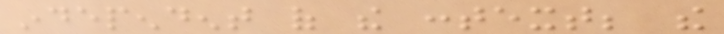independent of the context; the
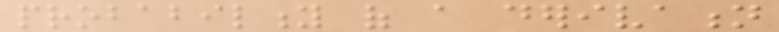probability of a derivation
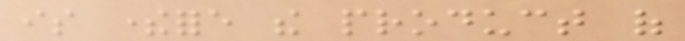is therefore the product of
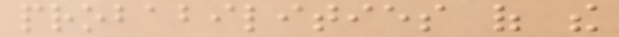probabilities of the
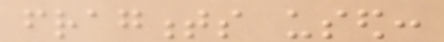fragments used:
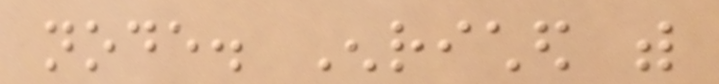node. Enriched with
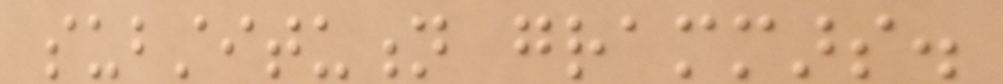substitution grammars.
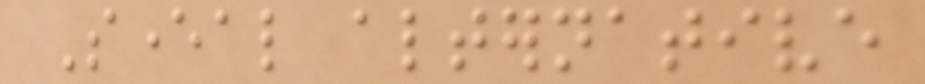Several alternative
